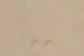-
